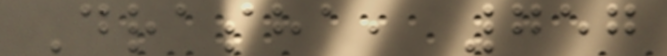Drasha, 757
